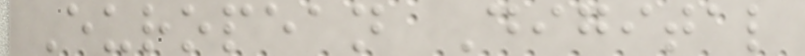European Digital
